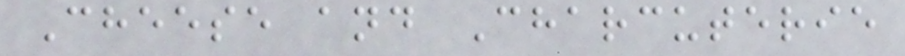Cheese and Charcuterie
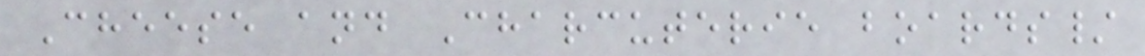Cheese and Charcuterie boards/
